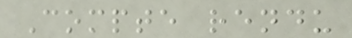Compte rendu
